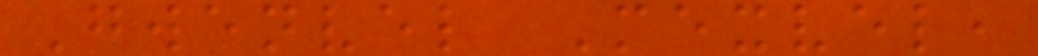Gwenvel Mexvel,
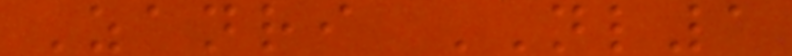Zanri NL1
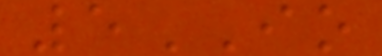5IO
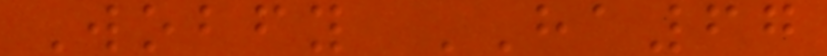Wobfy HA67
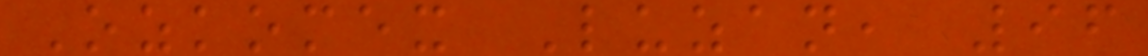Ozkomex Luzan, 96
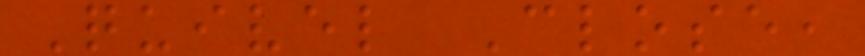Quivel Close,
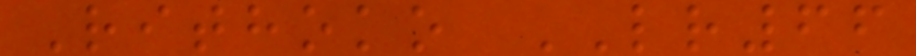Rithoko LR66
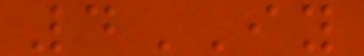4IY
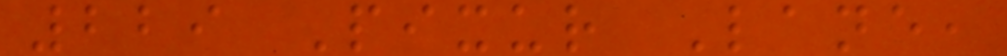229 Pixur Lane,
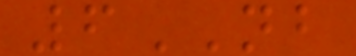6NB
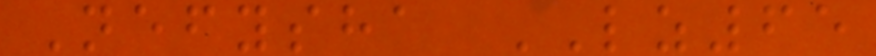Nefysha LZ65
